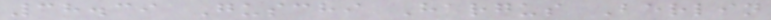38.39 Guschi Hargus Berlin
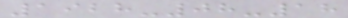1928-08-18
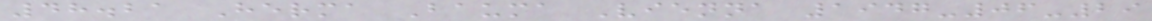48.21 Herma Bauma Vienna 1947-06-29
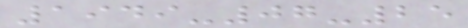1949-07-25
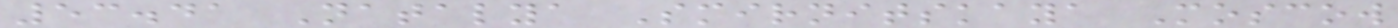53.41 Natalya Smirnitskaya Moscow
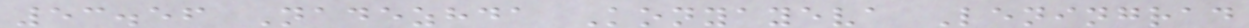53.56 Nadezhda Konyayeva Leningrad
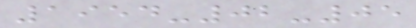1954-02-05
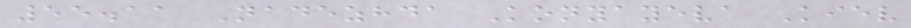55.11 Nadezhda Konyayeva Kiev
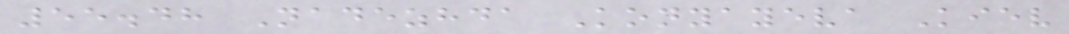55.48 Nadezhda Konyayeva Kiev
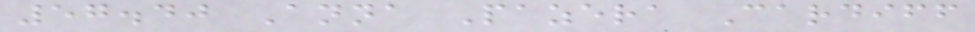57.40 Anna Pazera Cardiff
